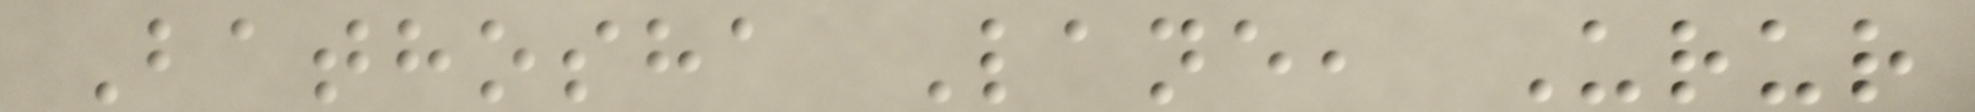Bathosha Lane, Urur
